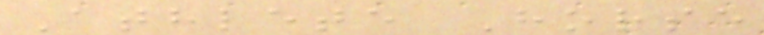Athlete Horse
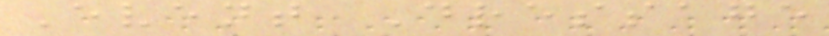Event Dressage
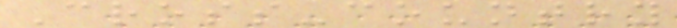Cross-country
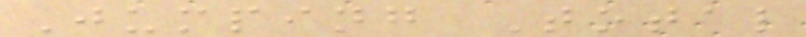Jumping Total
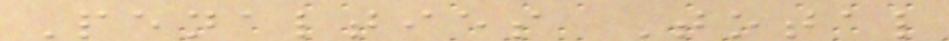Penalties Total
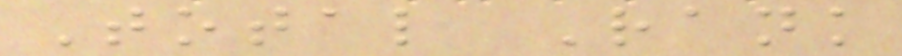Total Rank
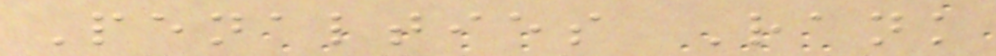Penalties Rank
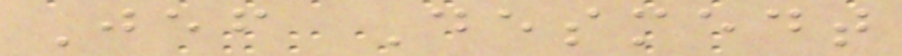Jef Desmedt
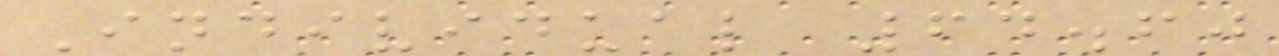Individual 64.60
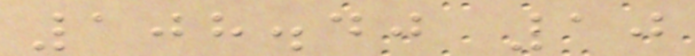108.40 10
